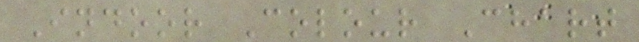Indoor Colour Chart
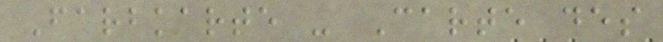Farbkarte - Carte des
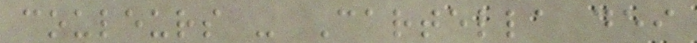couleurs - Cartella dei
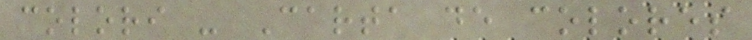colori - Carta de colores
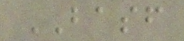BASF
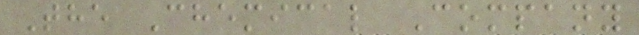The Chemical Company
